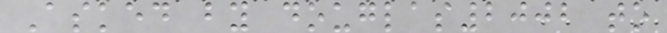Asked by douglas2002 to
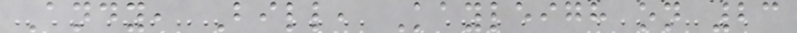Andy, Bill, Kayleigh on 23
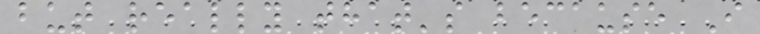but really that's because I
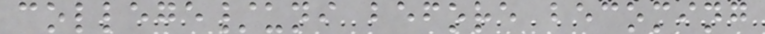college/uni before becoming
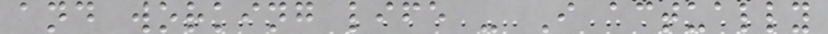and working life - I actually
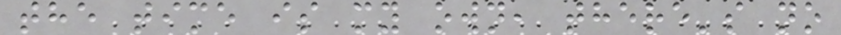the time is my own, there's no
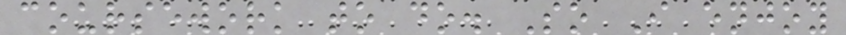coursework to do. So I enjoy
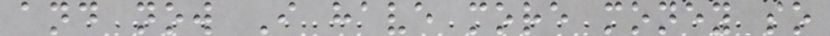and now I have more money so
